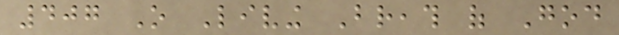407 O Living Breath of God
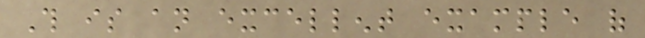This is an excellent example of
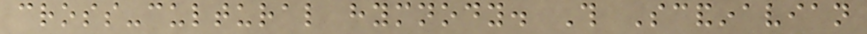cross-cultural hymnody. This Scandinavian
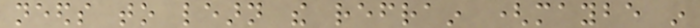needs to learn the refrain (maybe in
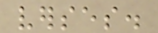verses.
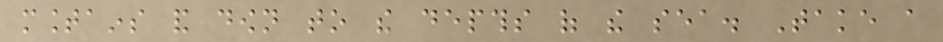mountains and down to the depths of the sea. Take a
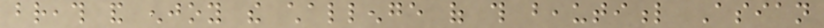breath and enjoy the challenge of this beautiful Asian
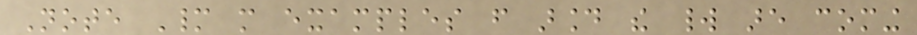Note Many more examples from around the world are coming
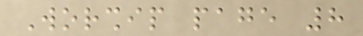Worship page 8
